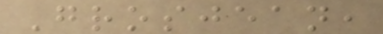Grosjean,
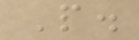P.
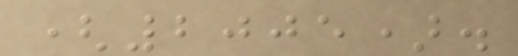(2005).
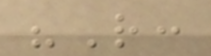"R:
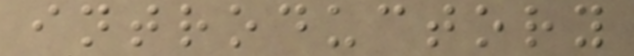introductory
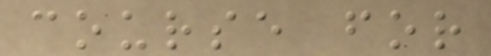course for
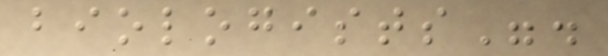biologists".
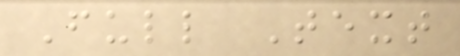Full Text
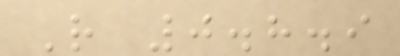R 0.8.9
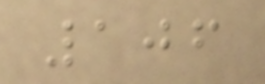106
